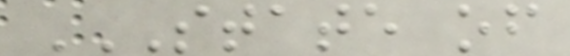STATE OF
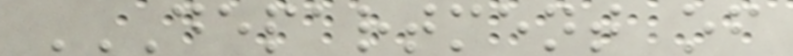DEPARTMENT OF
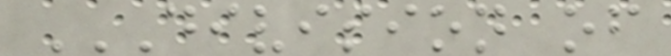DIVISION OF
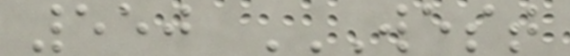550 WEST
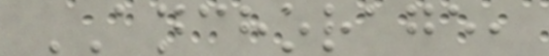ANCHORAGE,
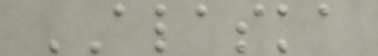ALASKA
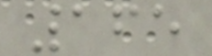165
